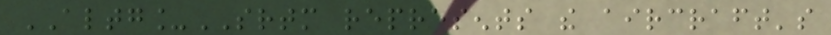ALTG_SRTM represents the aircraft's
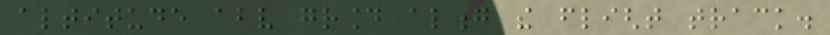altitude above ground along the flight track.
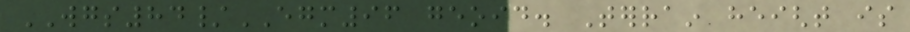WGS84/EGM96 geoid. Terrain height is
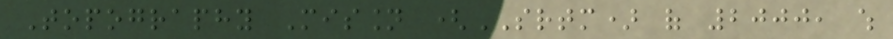Topography Mission (SRTM) of 2000, which
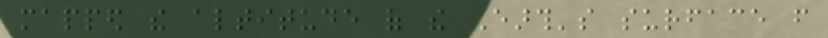mapped the altitude of the Earth's surface from
